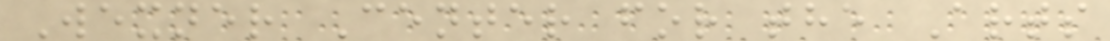Wexner Center for the Arts
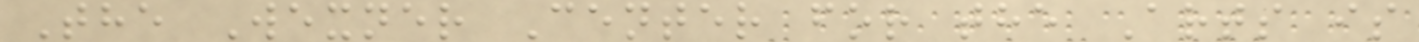The Wexner Center for the Arts is
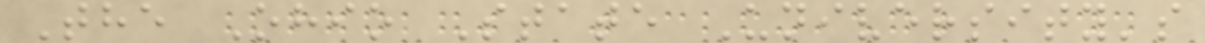The Ohio State University's
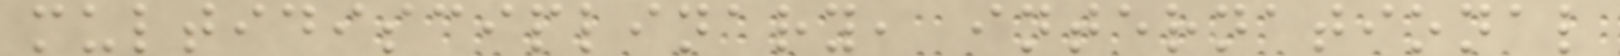multidisciplinary, international
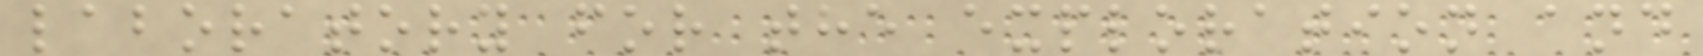laboratory for the exploration and
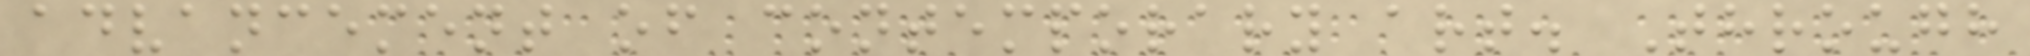advancement of contemporary art. Through
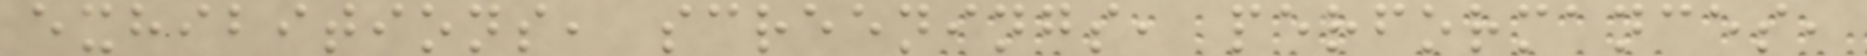exhibitions, screenings, performances,
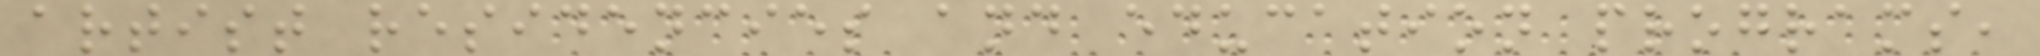artist residencies and education programs,
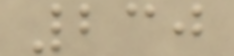230
